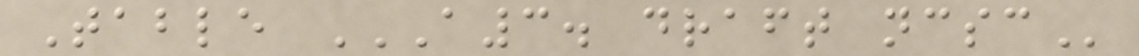Table A3. DRAFT NCSC
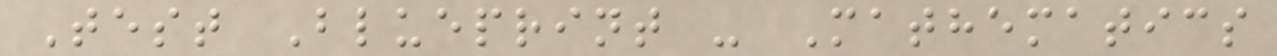Test Blueprint - Mathematics
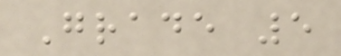Grade 5
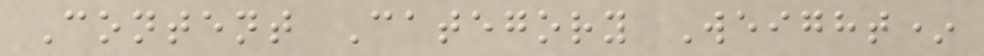Content Category Weight*
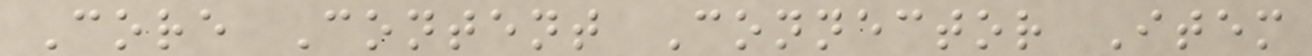Core Content Connector Item
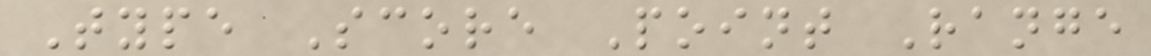Type Score Point Range
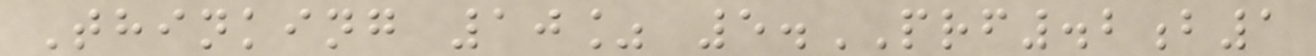Thinking 10% 5.PRF.2b1
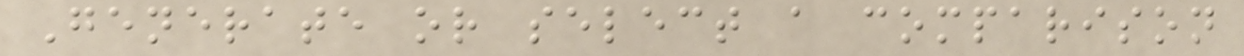Generate or select a comparison
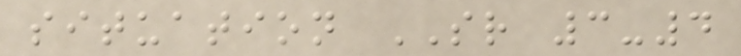situation SR 3-4
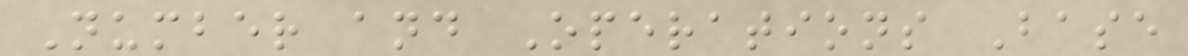Number and Operations Base
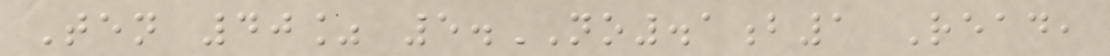Ten 40% 5.NO.1b1 Read,
